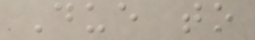Due to
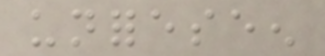unforeseen
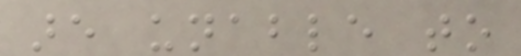are unable to
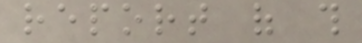report of this
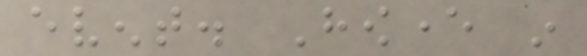event. However in
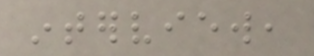interview,
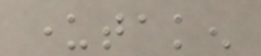undertaken
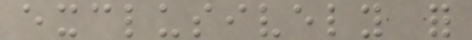exclusively for
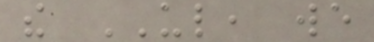the UL, we
